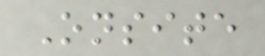Onsite
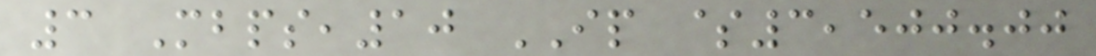3 Mbps,10 IP $3,500.00
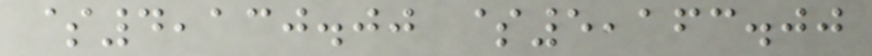$4,130.00 $5,163.00
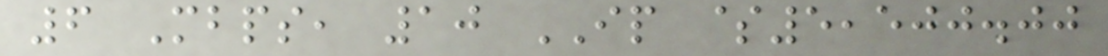6 Mbps, 10 IP $5,500.00
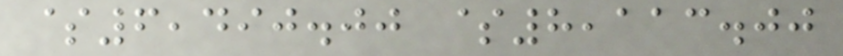$6,490.00 $8,113.00
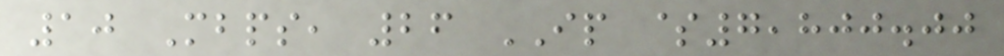10 Mbps, 26 IP $7,800.00
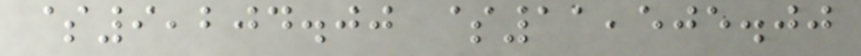$9,204.00 $11,505.00
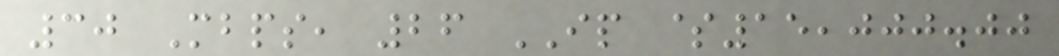30 Mbps, 26 IP $15,000.00
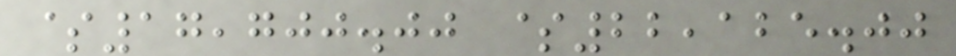$17,700.00 $22,125.00
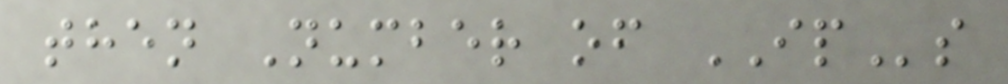then Number of IPs
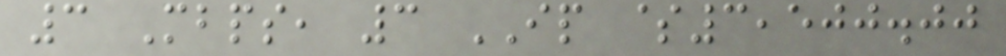3 Mbps, 3 IP $3,500.00
